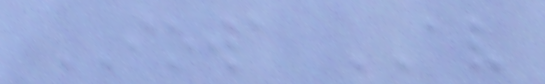IOWA AV
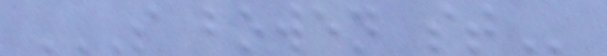S BOWEN ST
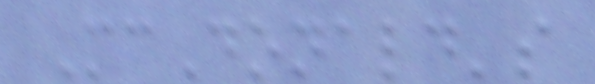McDonald's
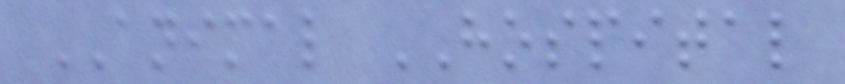ANIMAL HOSPITAL
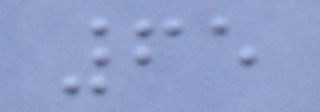65
